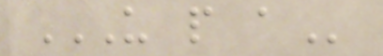U P A
